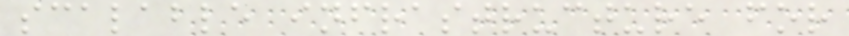scalable infrastructure for
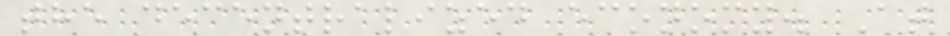the decentralized economy. At
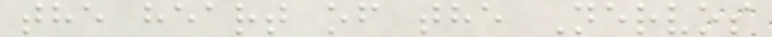the heart of the Nervos
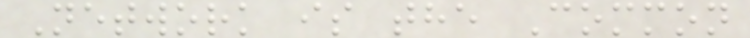Network is the Common
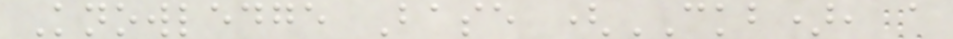Knowledge Base (CKB), a
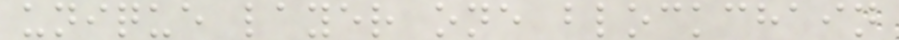unique layer one blockchain
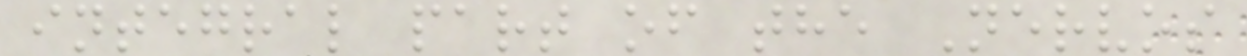integral part of the Nervos
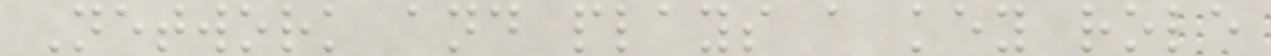Network and plays a key role
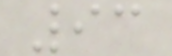93
